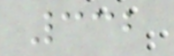332
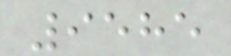9585
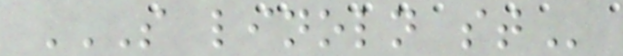S LINOLN ST
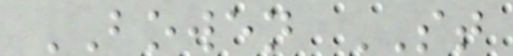BOWEN ST
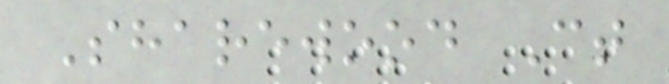Sharewood Ct
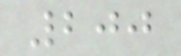200
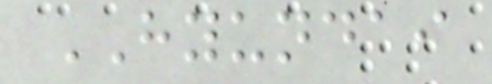HYUNDAI
